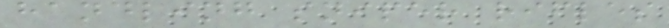handling sniper rifles
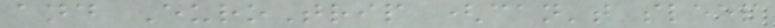and EuroTrip (can't sleep
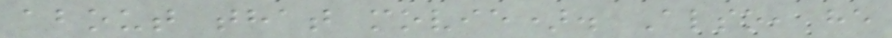about that movie). Also, he
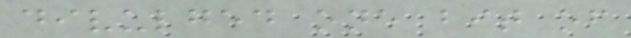divulged one bit of
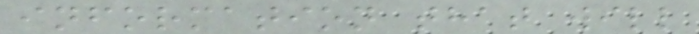information that will
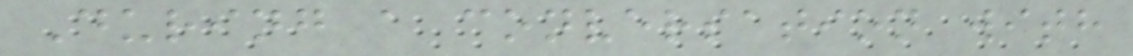During a conversation with
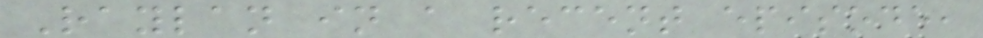Raylan in a recent episode,
